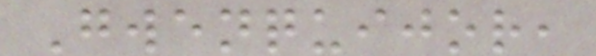Gwenquijor,
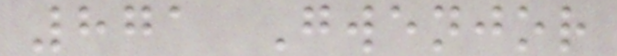871 Gwenjor
